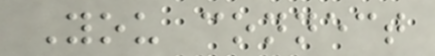You connect
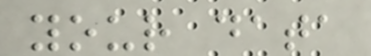your data
